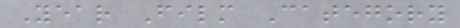Year Film Category
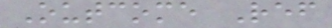Outcome Ref
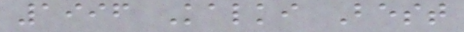1996 Kalki Best
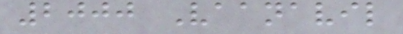2000 Vaanavil
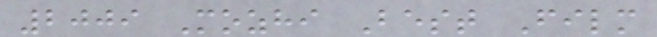2009 Mozhi Best Film
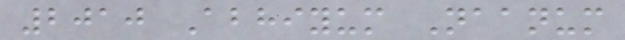2010 Abhiyum Naanum
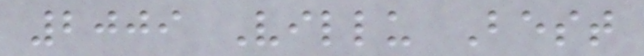2009 Villu Best
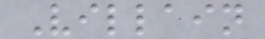Villain
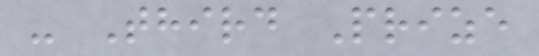- Third Prize
